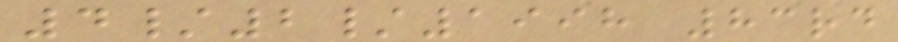4/2/1998 83rd
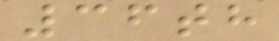36th
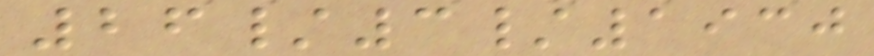26/3/1930
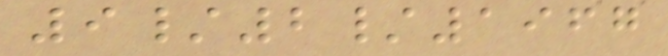9/2/1967
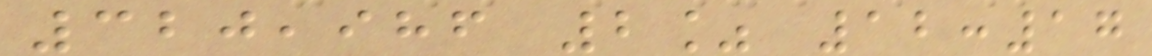320,986 2% 12:17
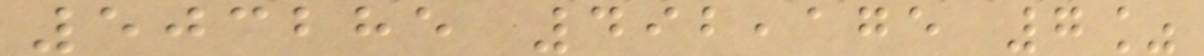503285 492,175 7%
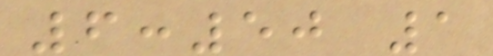6:50 1
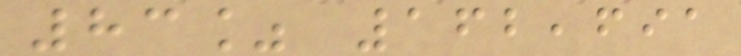83% 162,691
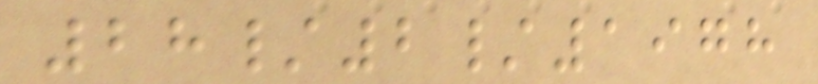28/2/1978
